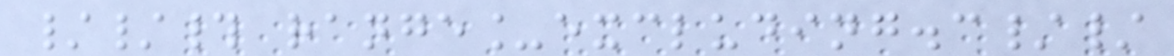//# range_excluding.c//
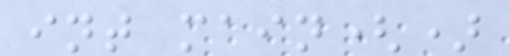int main()
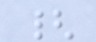{
